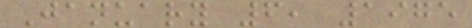January 6, 1975
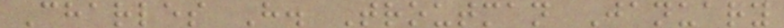Charles H. Troutman January
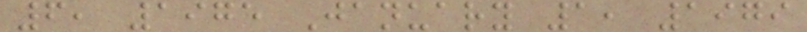6, 1975 January 1, 1979
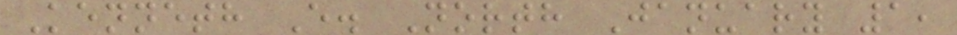Kenneth E. North January 1,
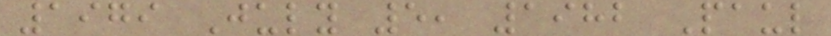1979 July 5, 1982 Paul
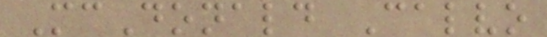McDonald Calvo
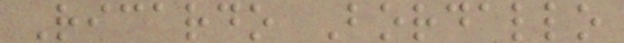Ricardo Bordallo
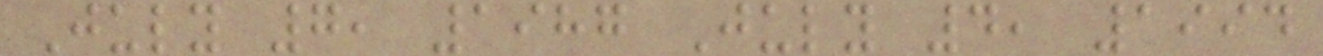July 7, 1987 July 4, 1994
